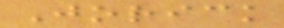Jorick
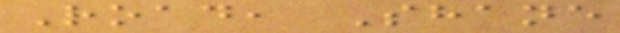Road, Shane
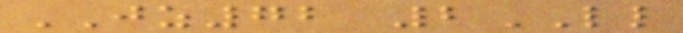JZ72 2LL
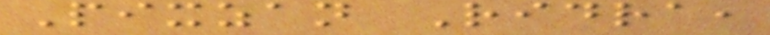Pixzan Ridra,
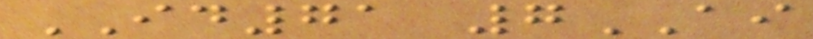ID71 7AI
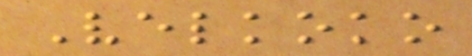Velkoko
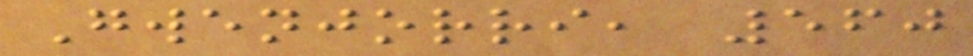Gwenjorri, 560
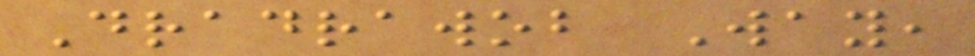Dradrawob Way,
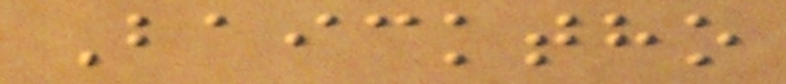Baicktho
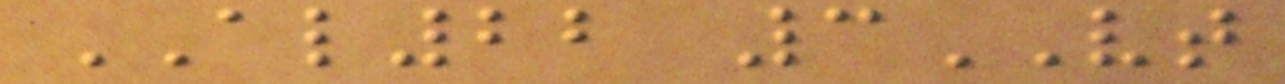AL22 3VT
